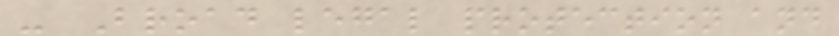- Broad legal protection and
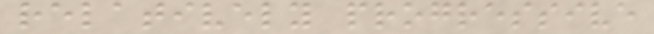relatively progressive
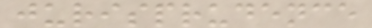jurisprudence
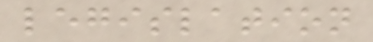legislation
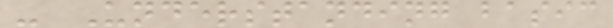- Understanding basic
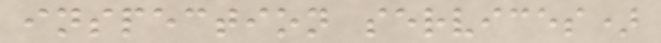inspection services)
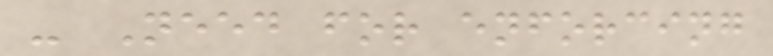- Need for enforcing
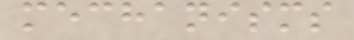mechanisms
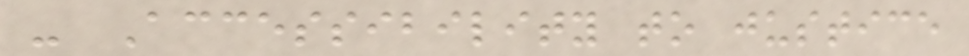- Accessibility to justice
